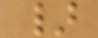}
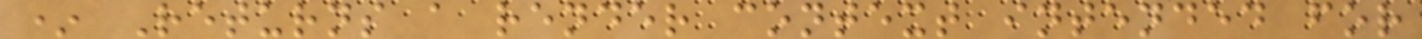* Returns a render context intended for
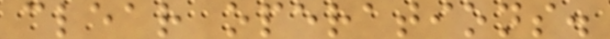clear operations.
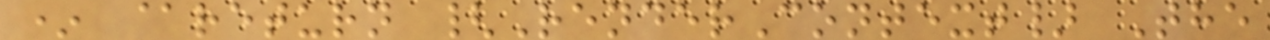* @return {RenderContext} The
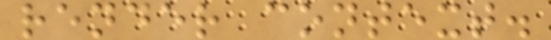render context.
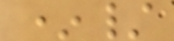*/
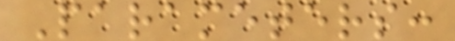Parameters:
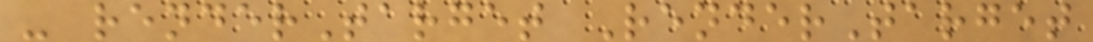- renderTarget RenderTarget
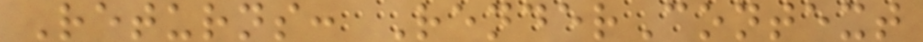Returns: RenderContext
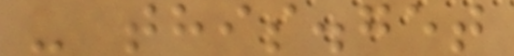- this.get
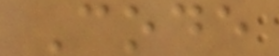Code
